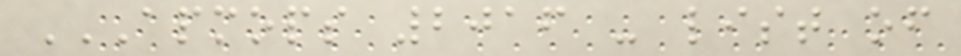APMOPS 2016 - LIST OF
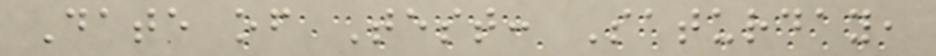Date of Test: Saturday,
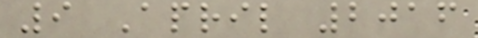9 April 2016
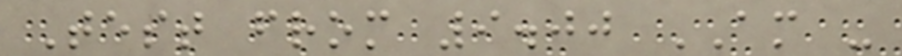Test from 9.00 AM -
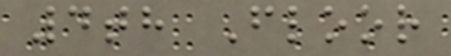4th Floor
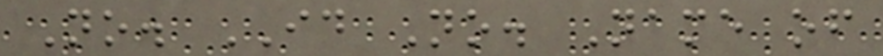No. ID No. Name of
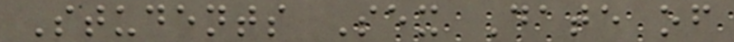Students Sex Date of
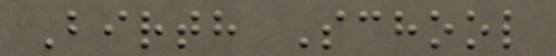Birth School
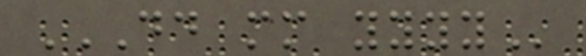DD MM YYYY
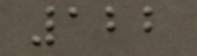122
